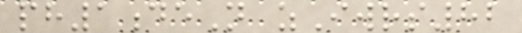ph1deN zIwrs82
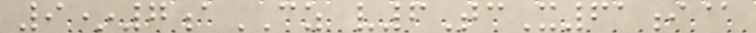9*7aCZ v6TcX61i@
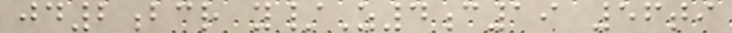jd2bcr y/Z4c19 56ti
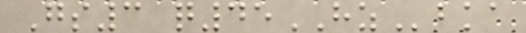Gs3 q45HZbka
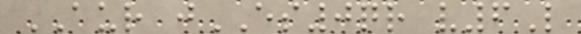AUR jES0qr v6L
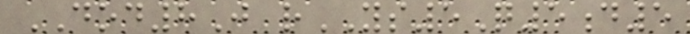DOD8J rYS5Q5d5
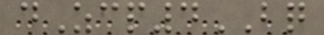dZcp4BQ
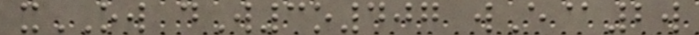xOW dW3o407 wE@2w
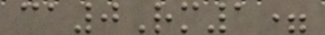ca0Rm1=
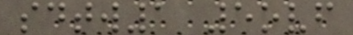sdtw1 5ovf
